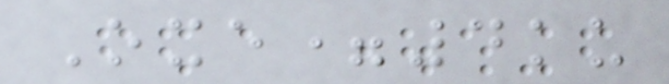Oxe=4ku
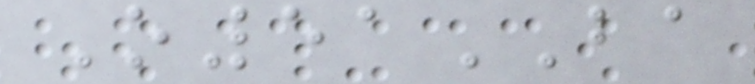O51BA
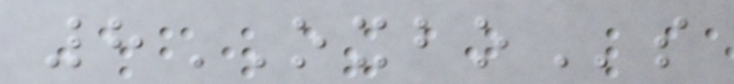8OXBOs
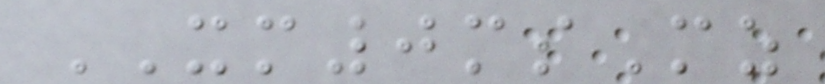XM0msMz
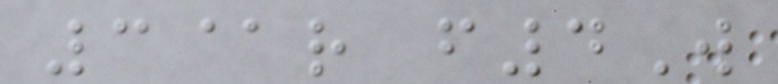3@r f4W
